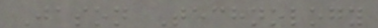Jason Technology
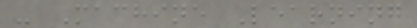- Machine Learning
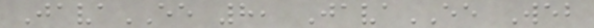JavaEE 8, JavaEE Web
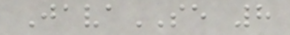JavaSE 8
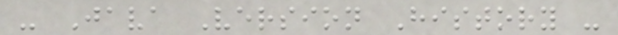- Java Version History -
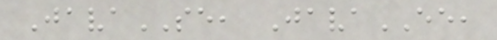JavaSE, JavaEE,
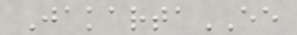JakartaEE
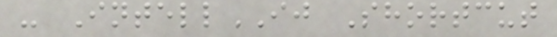- IntellIJ Shortcut
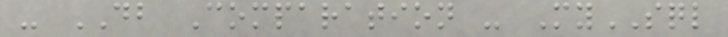- DB Comparation - MySQL
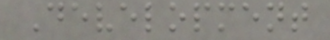Development
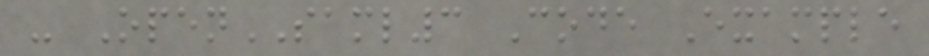- OpenSAML3 Code Example
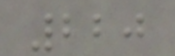220
